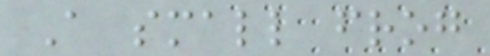A small frog
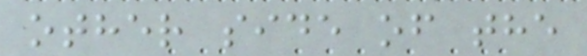other side of the
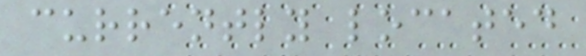currently located
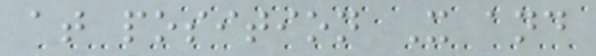at position X and
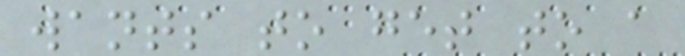wants to get to a
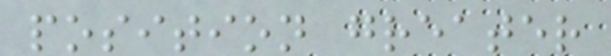position greater
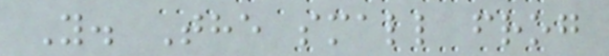Y. The small frog
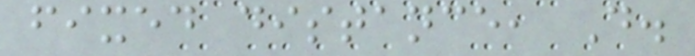fixed distance, D.
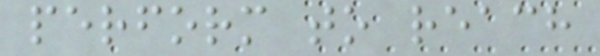perform to reach
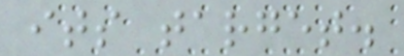its target.
